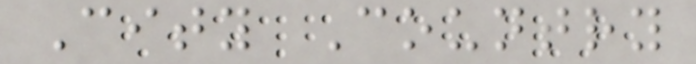City Country
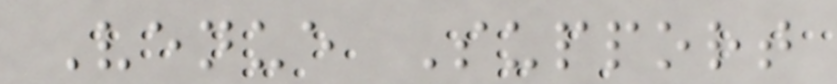Venue Support
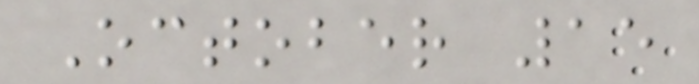October 15
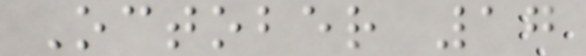October 17
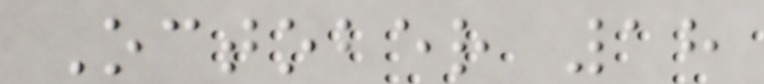October 18
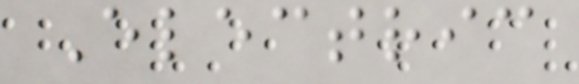Electric
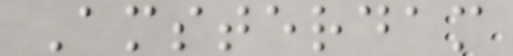Amsterdam
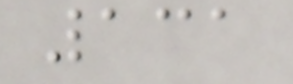131
